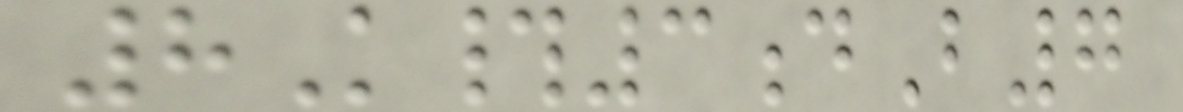8K#3dB7
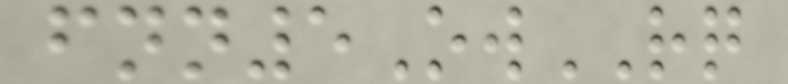fnn5OwRQ
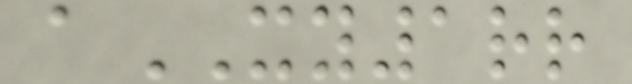aXY1rr
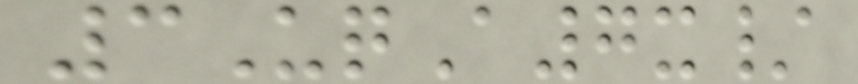3UqA7x/
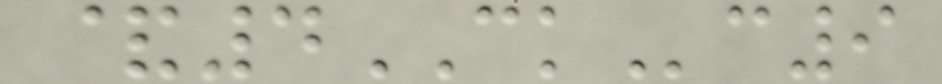&4CKc9
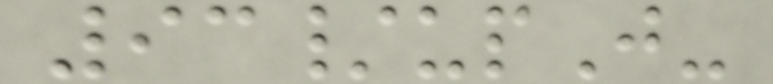93/upJ-
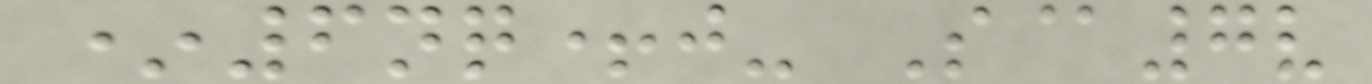*6nq+j- S@7v
